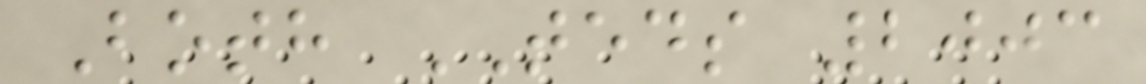Both TEDS 2003
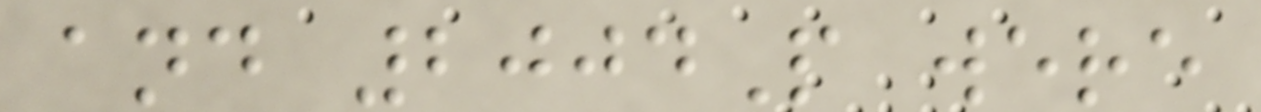and 2004P were
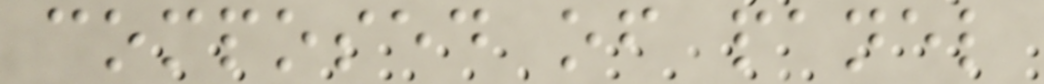composed of panel
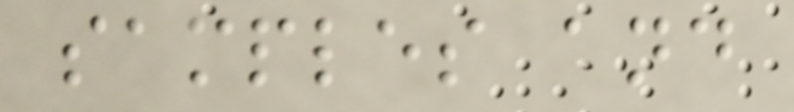samples and
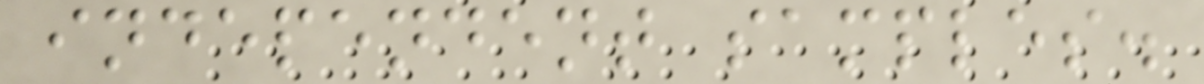independent samples.
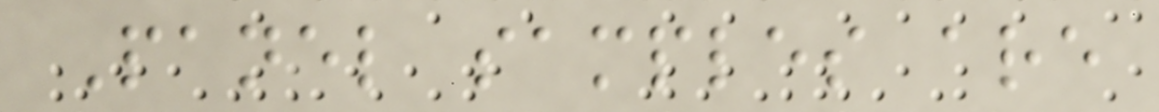Panel samples are
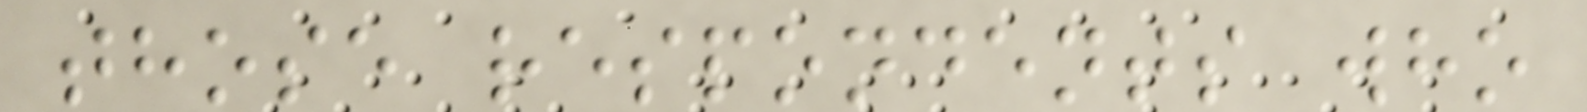those respondents who
